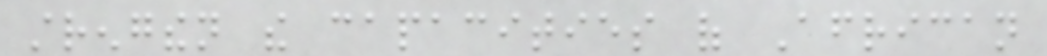strengthen the capacities of African
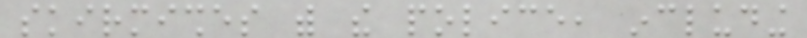skirmishes with the police, including
